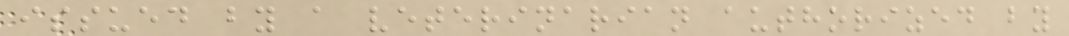issued by a veterinarian authorized by
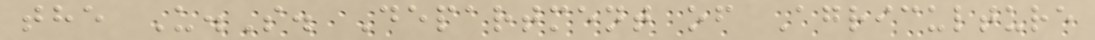the U.S. Department of Agriculture
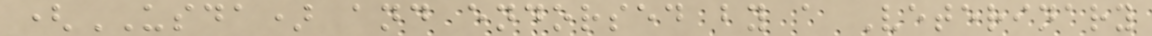(USDA) and endorsed by a Veterinary
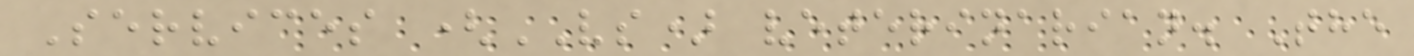Services (VS) veterinarian. The
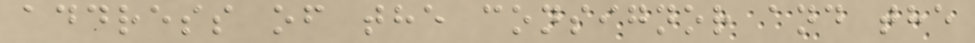address of the consignor and the
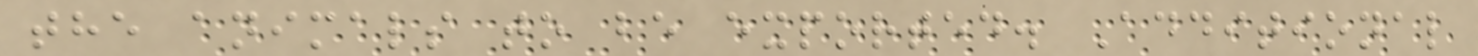the animals to be exported. Additional
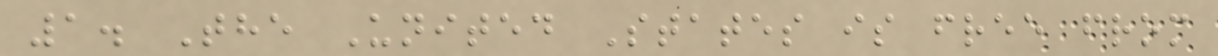1. The United States is free from
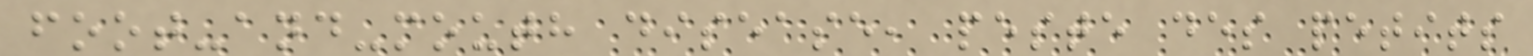foot-and-mouth disease, peste des petits
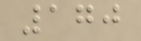170
